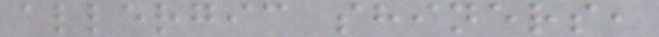allergic shiners,
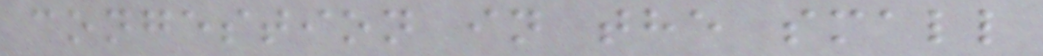congestion in the small
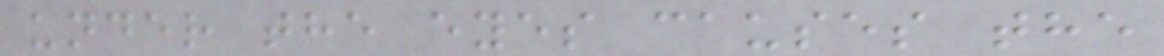under the eyes causes the
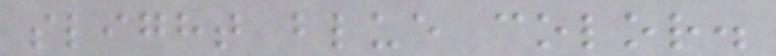slight blue color.
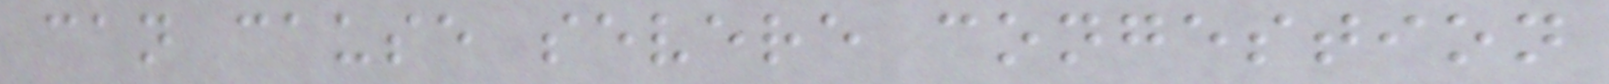can cause severe congestion
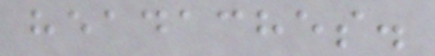headaches.
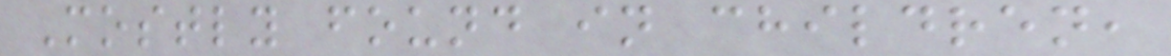Mostly found in children,
